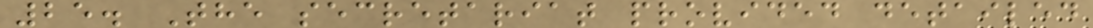25. The secretariat provided detailed
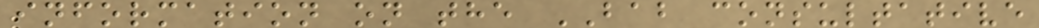information on the BAB consultative
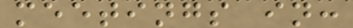meetings in:
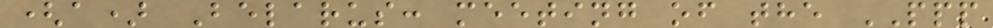(a) Belarus: meeting of the PPP
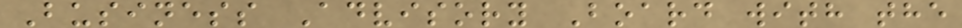Business Advisory Board with the
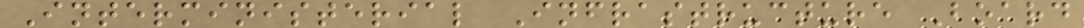Interministerial Infrastructure Board
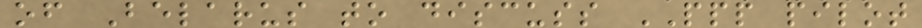of Belarus to discuss PPP pilot
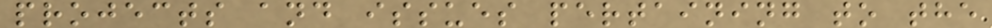projects and issues pertaining to the
